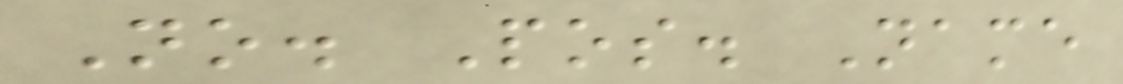No. Pos. Name
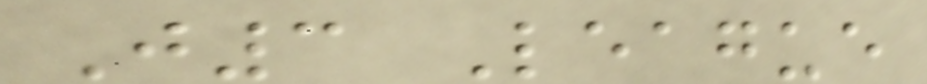J3 League
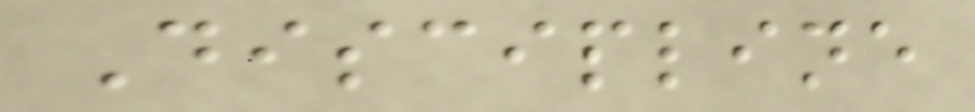Discipline
